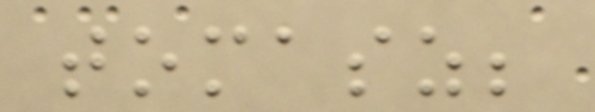tomasz;
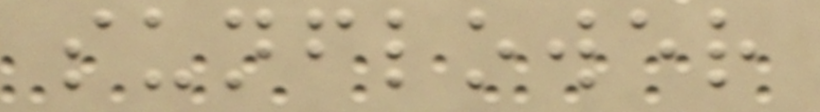sunflower
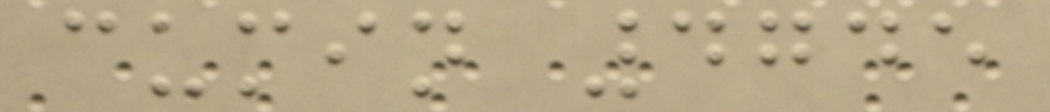cumin 4745
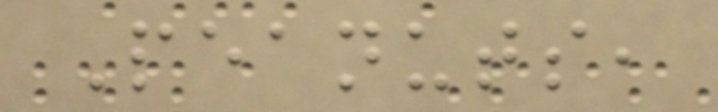Peanuts,
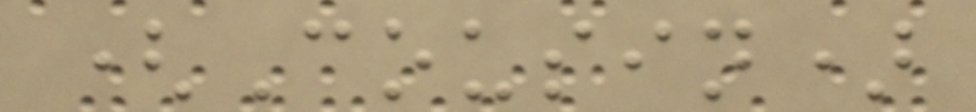(Cousin)
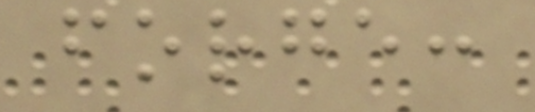forge:
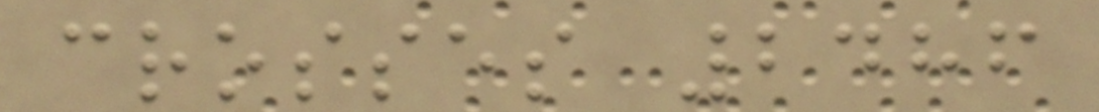crosses 2486
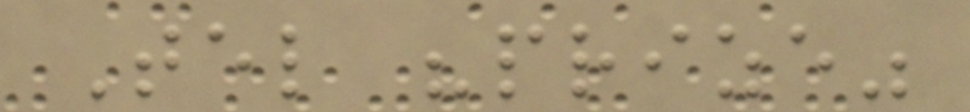Tel "prize"
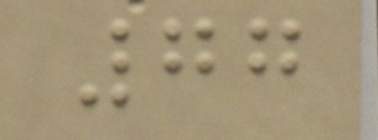77
